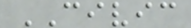CIVIC
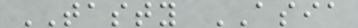TASTY ASIA
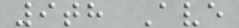9th Ave
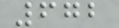672
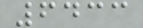6433
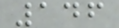146
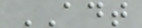ADT
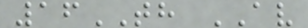16TH AV
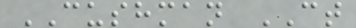CUSHMAN CT
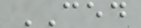CED
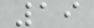19
